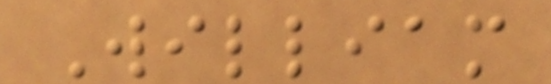William
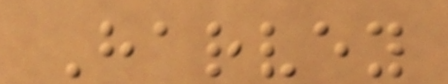Harvey
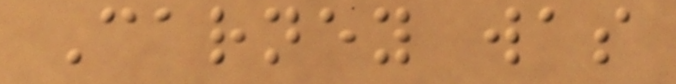Carney was
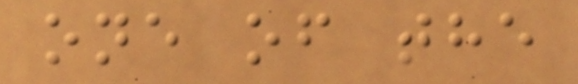one of the
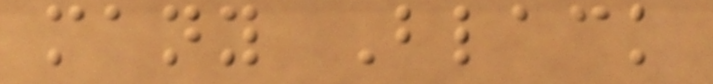many Black
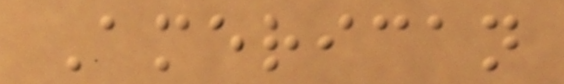American
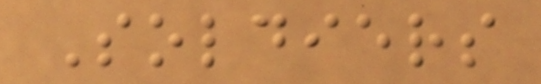Soldiers
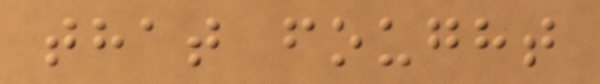that fought
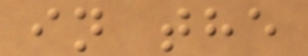in the
